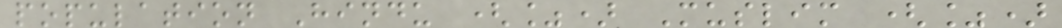population Hindu (%) Muslim (%)
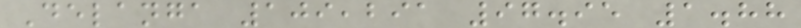Delanga 109,291 97.95 1.88
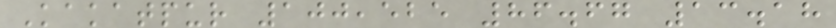Kakatpur 100,525 86.67 13.18
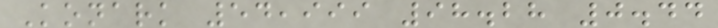Konark 54,999 98.28 0.44
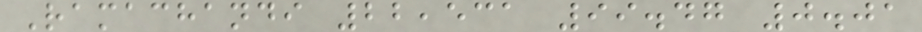Ramachandi 22,531 99.47 0.01
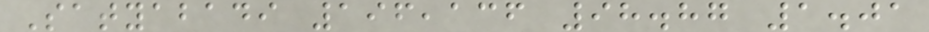Satyabadi 196,136 98.87 1.01
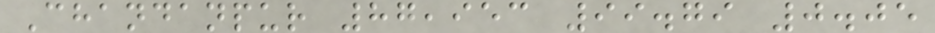Chandanpur 87,953 99.79 0.05
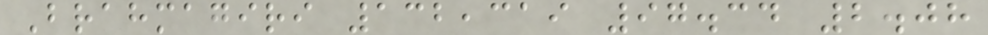Brahmagiri 132,319 97.34 2.08
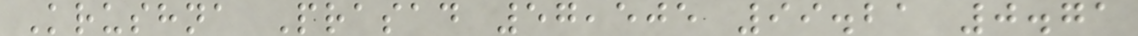Krushna Prasad 57,505 99.21 0.71
